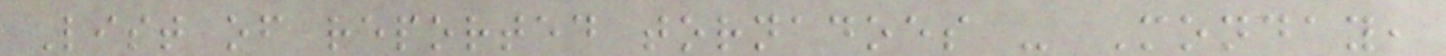List of reported tornadoes - Monday,
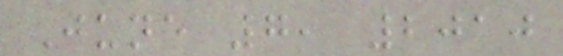June 7, 2010
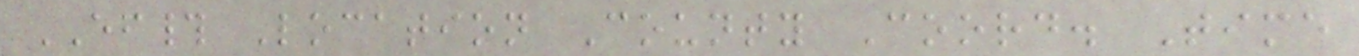EF# Location County Coord. Time
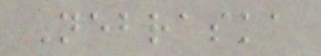Nebraska
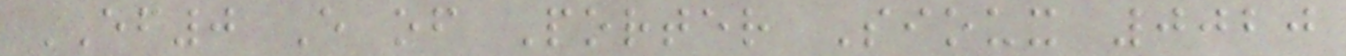EF0 E of Porter Sioux 0020
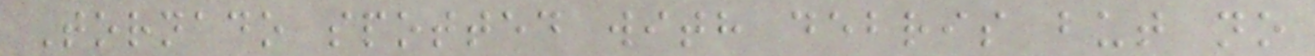Tornado spotted with debris but no
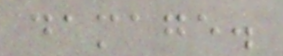damage.
